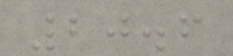20.6
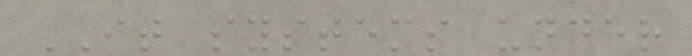IT systems under
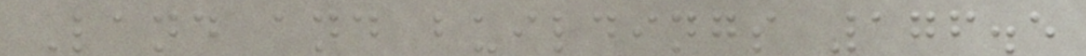Land and buildings 176.5
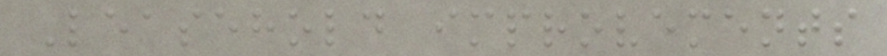Leasehold improvements
